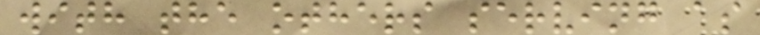with the others serving as
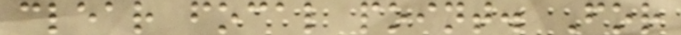clear focal point. For
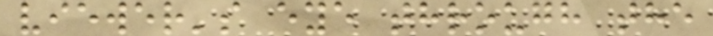viewer's eye through the
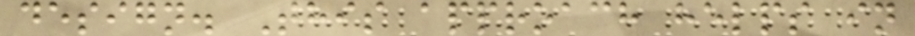design. This approach helps in
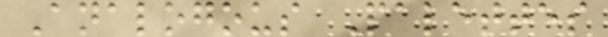Analogous Palettes
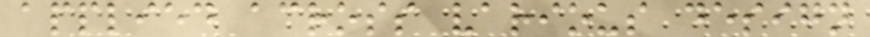applied across various design
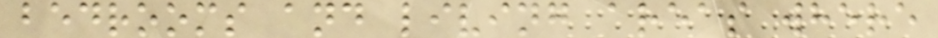bedrooms and living areas where
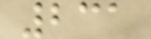231
